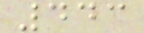443
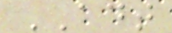ADT
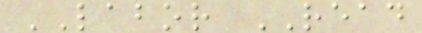LABOR READ
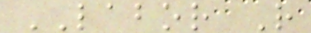LABOR R
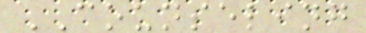COUNSELING
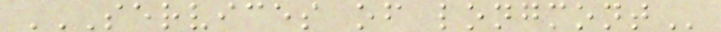SERVICES OF LONGMONT
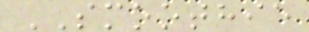SMOOTHIE
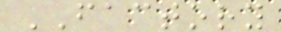FACTORY
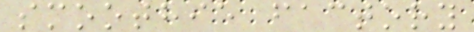smoothie factory
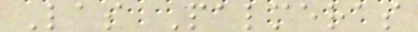Las Palmeras
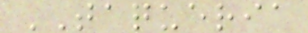TAQUERIA
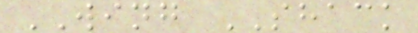WING SHACK
